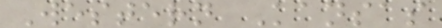Western Kansas
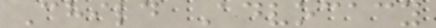Child Advocacy
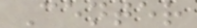Center
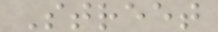Street
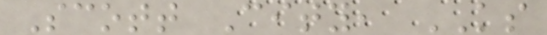Scott City, KS
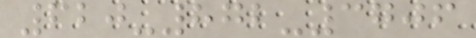620-872-3706
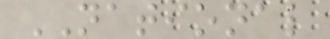NATIONAL
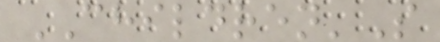CHILDREN'S
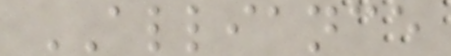ALLIANCE
